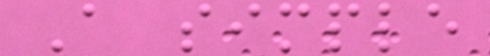A simple
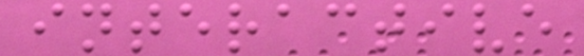interactive
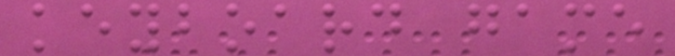keyboard game
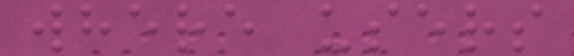where users
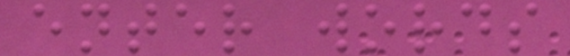enter words
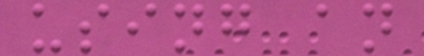using an
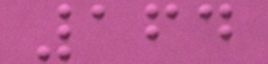164
